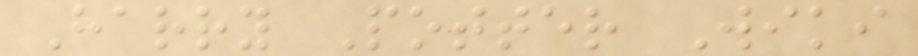Harry Potter Wiki
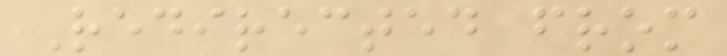Redirected from
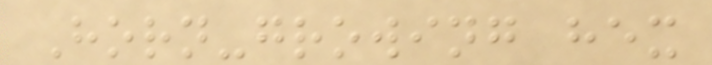Horn-growing hex
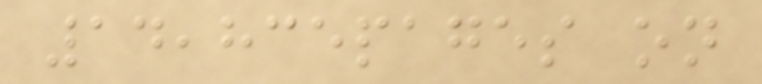14,835pages on
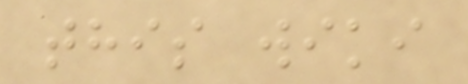this wiki
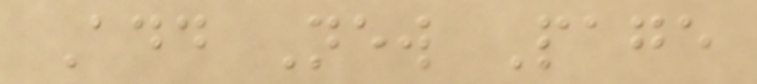Add New Page
